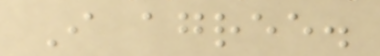I agree.
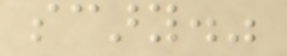scary."
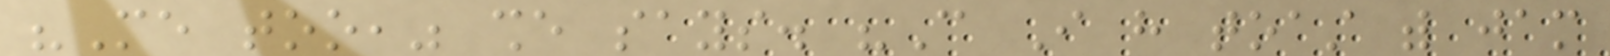"Me too," she says. "Can I have toast with jam
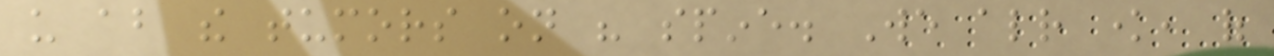us about the tumors on his spine. We already know, of
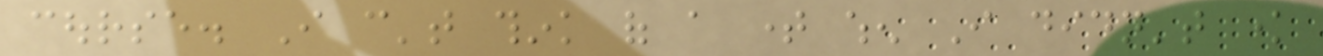course. I can't think of a time when I didn't know
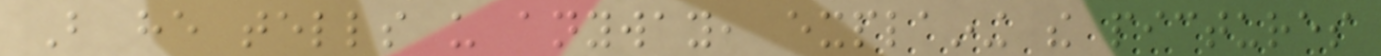But he tells us anyway, explaining the pictures
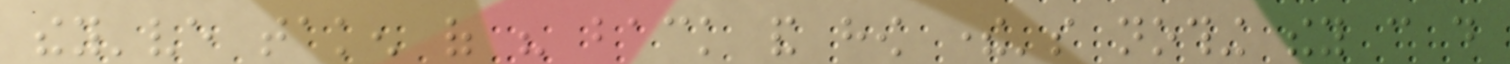they've taken of his back and how there's nothing they can do
